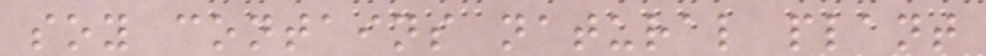soy contains natural plant
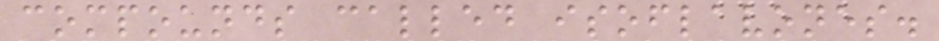compounds called isoflavones.
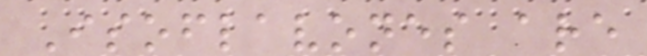Isoflavones are
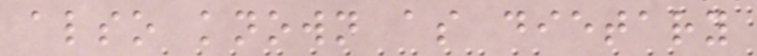also known as dietary
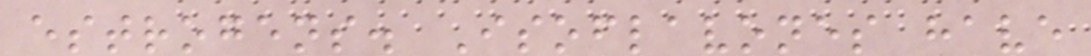estrogens. Isoflavones have
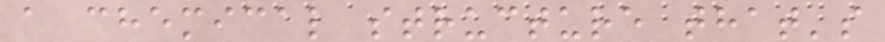a chemical structure that's
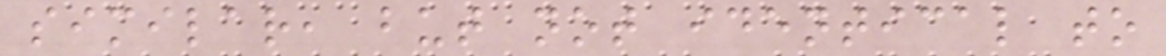similar, but not identical to
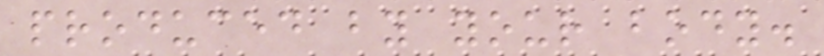produced by your body.
